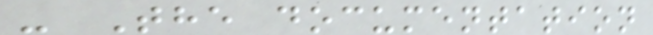- The documentation
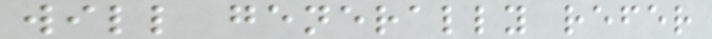will generally refer
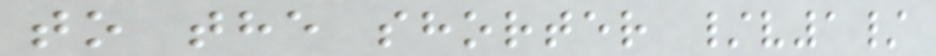to the shorter /v1/
